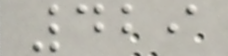429
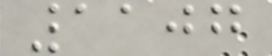1107
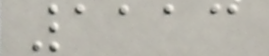1113
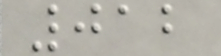012
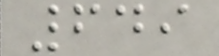649
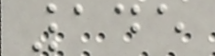145
